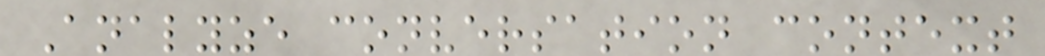Analyze conversation context
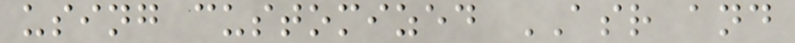using customized ASR and
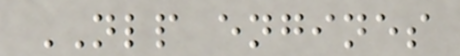NLP engines
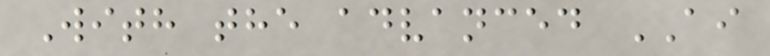With the advanced AI
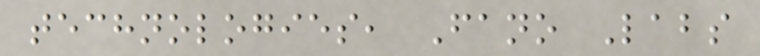technologies, Fano Labs
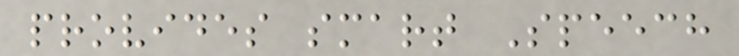provides smart Speech
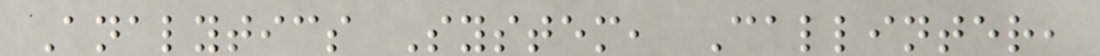Analytics System, Callinter,
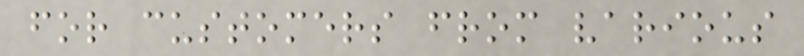for customers from various
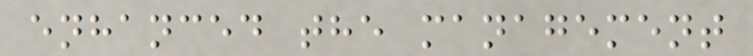enhanced the management
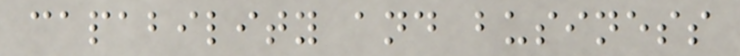capability and business
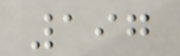197
